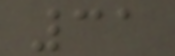31
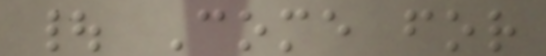| Come for
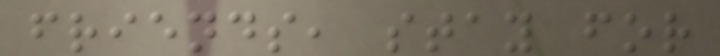friends, stay for
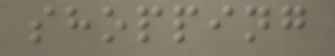shopping
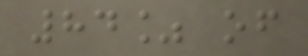84% of
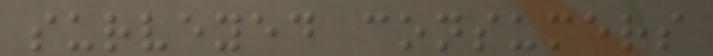surveyed consumers
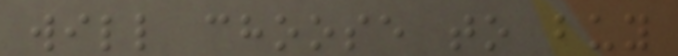will choose to buy
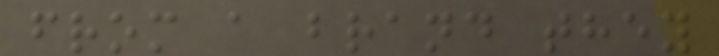from a brand they
